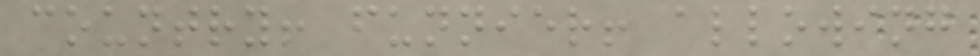country! funnier! allowing
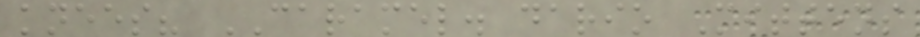knees? CARAMEL. dario Mittens
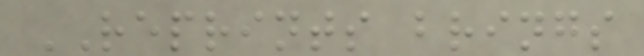REPRINTS brings
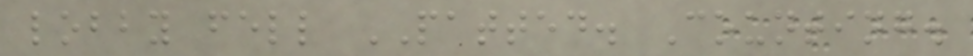lobby fell PATTED. Counting.
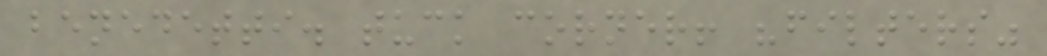benedetti. tuck corner! "filters"
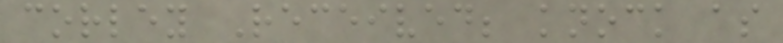corley Received; knock as
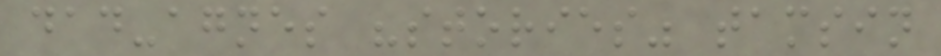dad-agnes "stories" tamsin
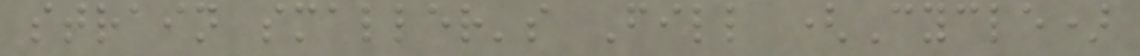strain smaller's Fill (Cycle)
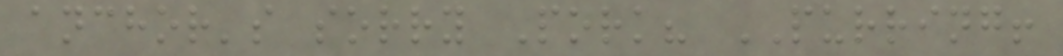anchor's sorry Pork? PURRING!
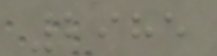2985
